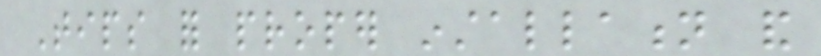Tips for proper installation and
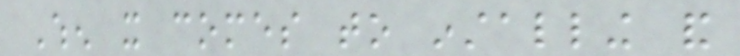When it comes to installing and
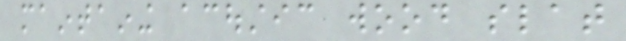maintaining acoustic wood slat
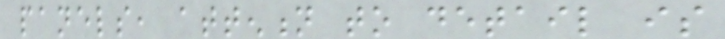panels, attention to detail is
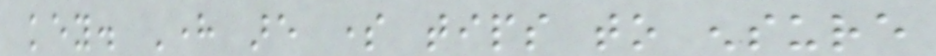key. Here are some tips to ensure
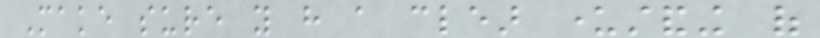Make sure you have a clear understanding of
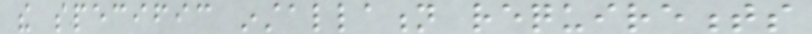the specific installation requirements
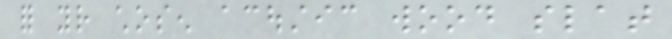for your chosen acoustic wood slat
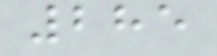285
